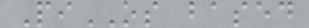PiOS based
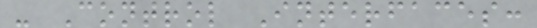- Control Interfaces:
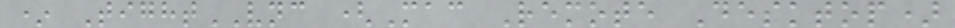* TightVNC (Mac Remote Desktop)
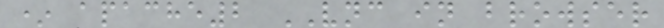* apache2 VNC in browser
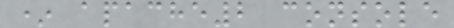* apache2 console
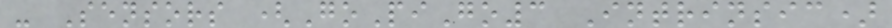- Sensors (GoPiGo3 Intrinsic)
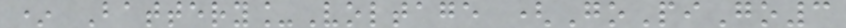* Battery_Voltage (GoPiGo3
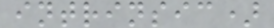intrinsic)
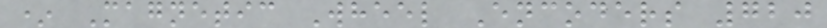* Magnetic Wheel Encoders 720
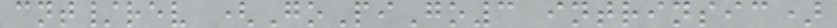cnt/rev (GoPiGo3 intrinsic)
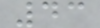43
